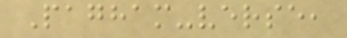Pagham-verse,
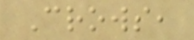Crows,
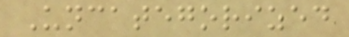Uncategorized
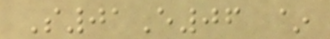S01E06 ~
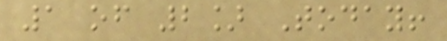1 of 2] Today!
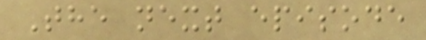The next episode
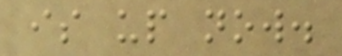is up now.
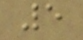5
